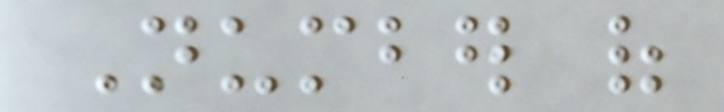Number of
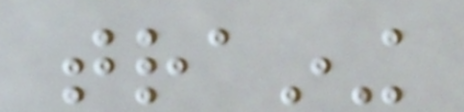training
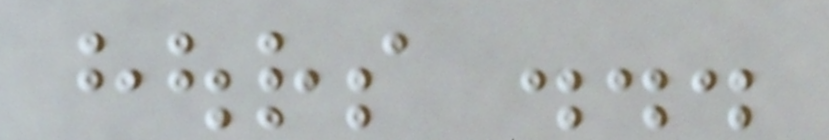hours ...
